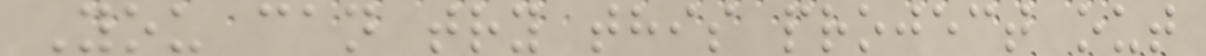You can try this project out
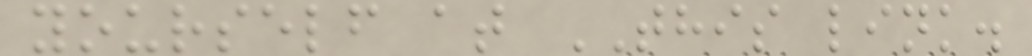yourself at THIS link.
